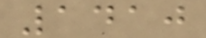1410
